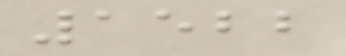1522
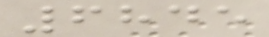6845
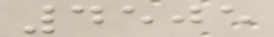4505
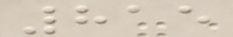815
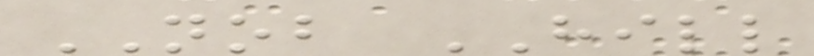NOB HILL
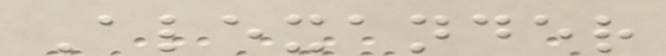Alexander
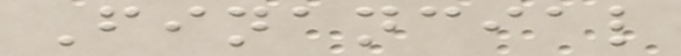Financial
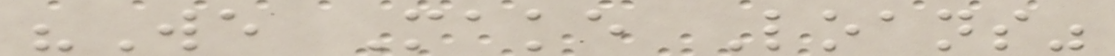"We Make Loans"
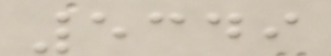5349
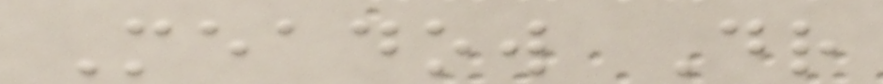Meadow Dr
